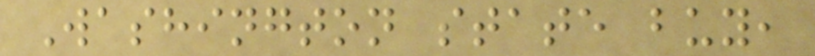Washington state buy,
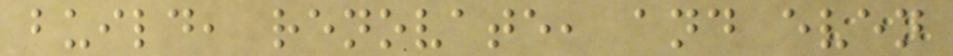build, renovate, and even
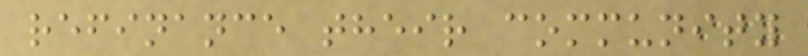refinance their community
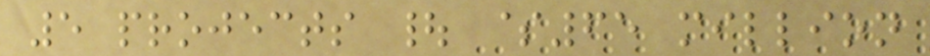5 projects | $65 million
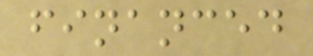financed
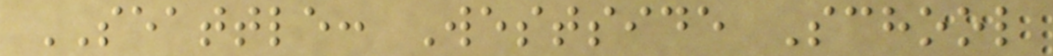SEATTLE: Westside School
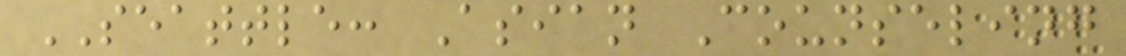SEATTLE: Asian Counseling
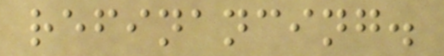refinancing.
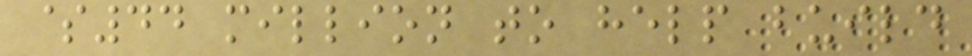$44 million to help build
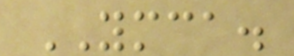YMCA.
